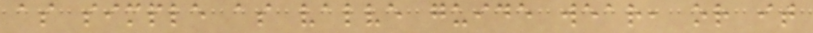as simple as valve guide wear, or it
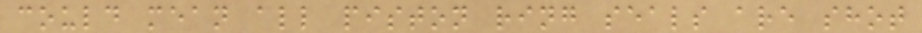could mean all piston ring seals are shot
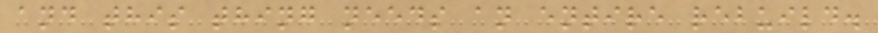and this thing needs an entire rebuild.
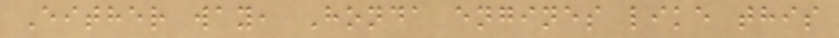Either way, Honda engines like this
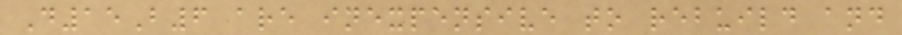D15B6 are inexpensive to rebuild and
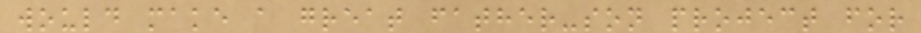would make a great father-son project for
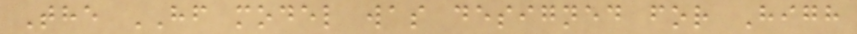The HF model was designed for High
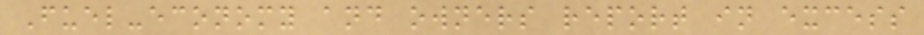Fuel-economy and owners report in excess
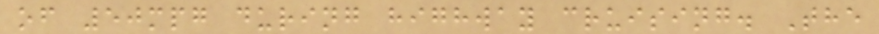of 50mpg during highway cruising. The
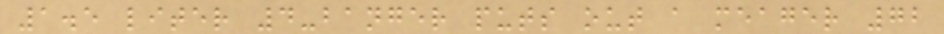1.5 liter 4-banger puts out a meager 72
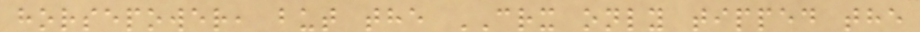horsepower, but the CRX only tipped the
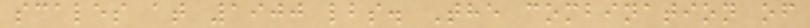scales at 1900 lbs. The combination of
